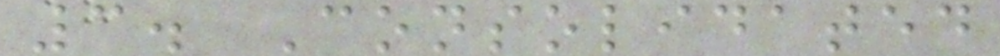3. Consolidated
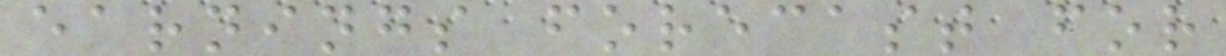earnings forecast for
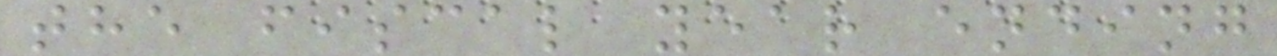the fiscal year ending
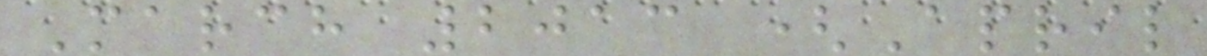March 2013 (April
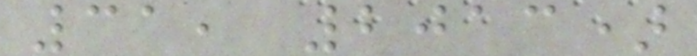31, 2013)
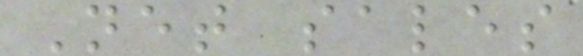Net sales
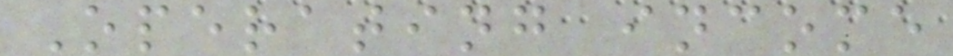Operating income
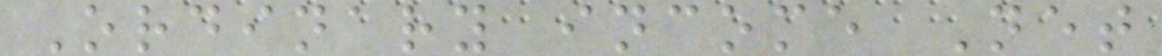Ordinary income Net
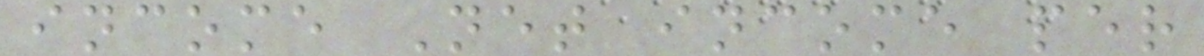income Net income per
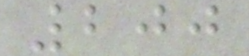200
